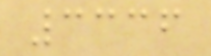3336
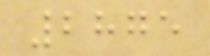2875
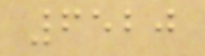6520
